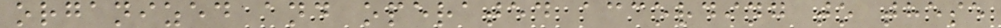organized and operated according to these
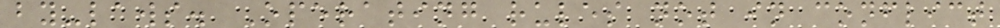by-laws. Operating rules not in conflict
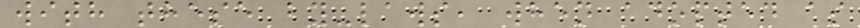with these by-laws, when adopted as
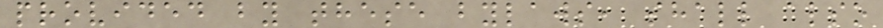provided by these bylaws, shall also
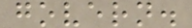govern.
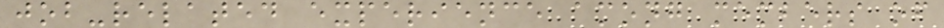job-related experience among members of
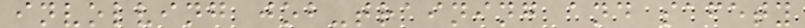involving job-training and safety
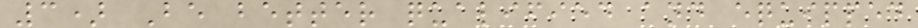3) Be better qualified and equipped
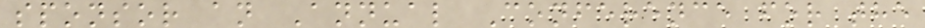sponsor an Annual Conference for the
